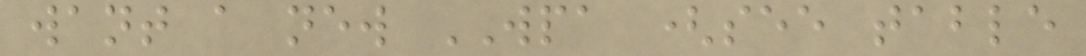want a new WPA (see table
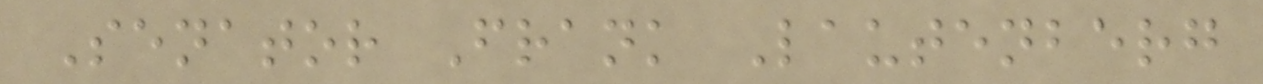Senator Frank Lautenberg
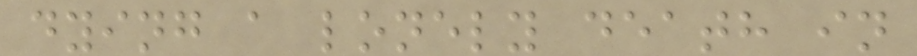dying a lonely death in
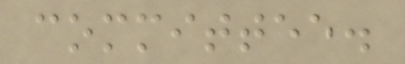committee.
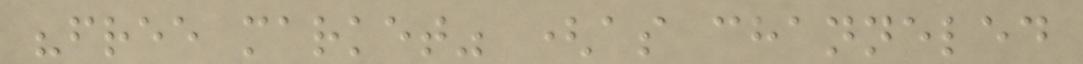"free market" (as channeled
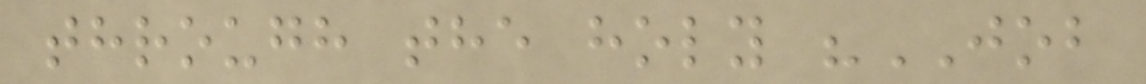through the holy "JOB
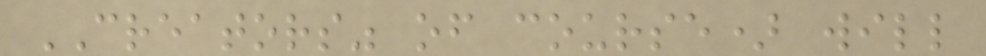CREATORS" of course) will
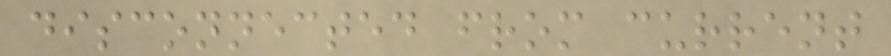disconnected from current
